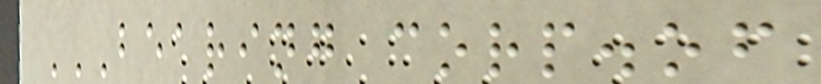BEARING CORP.OF
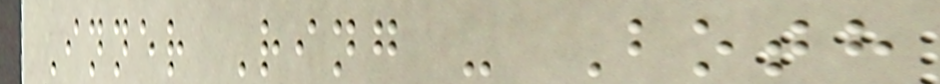Inner Ring - Both
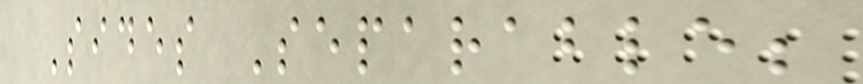Sides Separable;
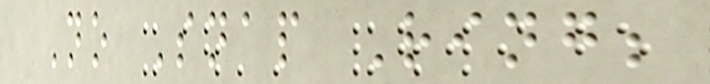No Snap Ring;
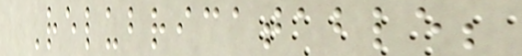Relubricatable;
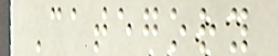Category
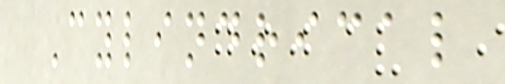Cylindrical
